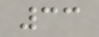33
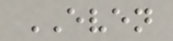EVEN
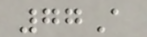77A
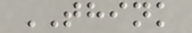THINK
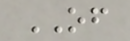OF
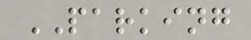PARKING
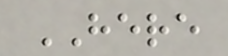HERE
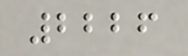2226
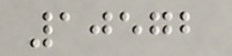10572
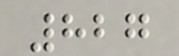827
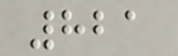821
